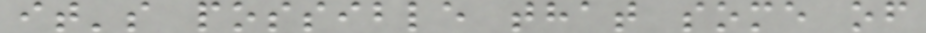it's possible that some of
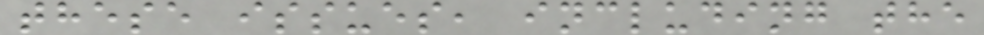these issues, including the
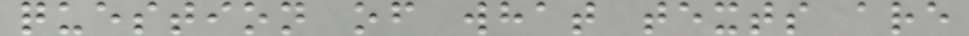question of what texts are
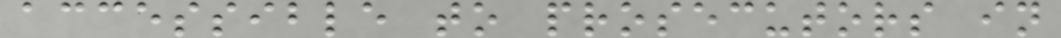accessible to prosecutors in
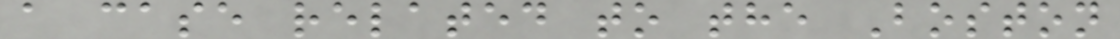a case related to the Boston
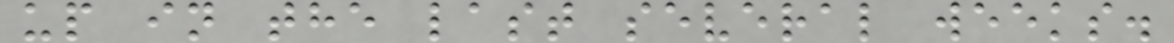up in the last several weeks.
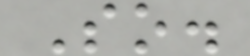So.
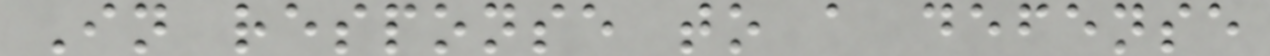In response to a defense
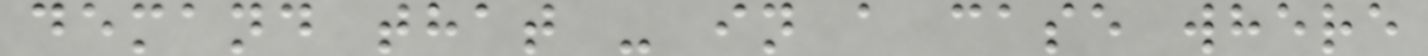demand that - in a case where
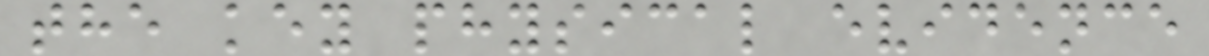the key physical evidence
